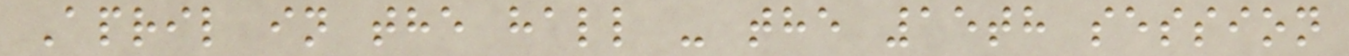April in the hall - the 15th session
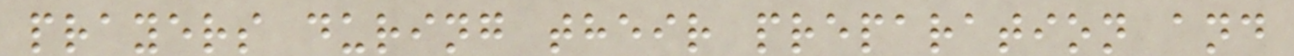prayers during their preparation and
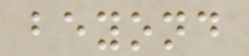beyond
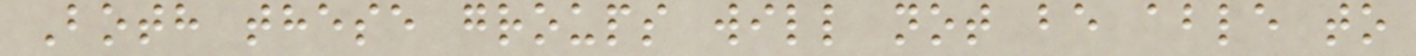Both these groups will not be able to
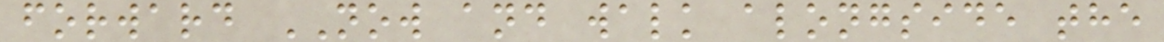forward NOW and walk alongside the
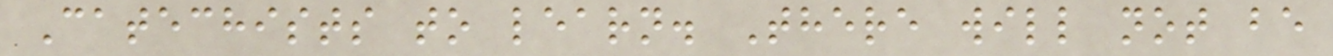Catechists to learn. There will not be
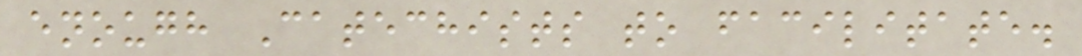enough Catechists to facilitate.
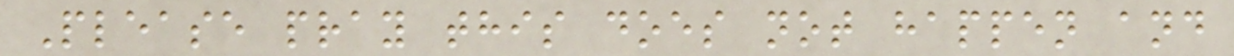Please pray this does not happen and
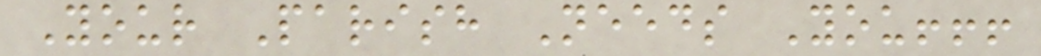Your Parish Needs You!!!
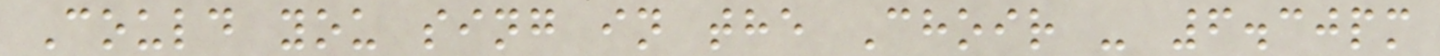Could you sing in the Choir - 6.30pm
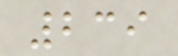239
